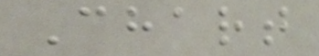Chart
